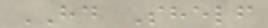HD Shelf
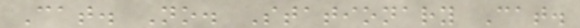Cat. No. Stationary Cat.
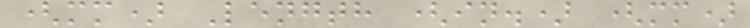(mm) Length (in.) (mm)
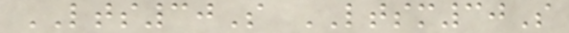LTS30S LTSM30S
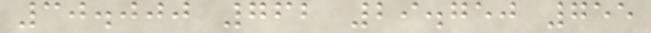30.000 762 29.750 755
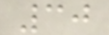30
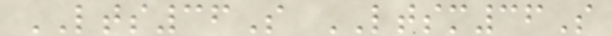LTS36S LTSM36S
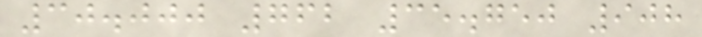30.000 762 35.750 908
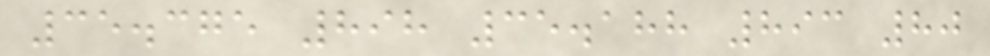35.375 898 35.188 893 80
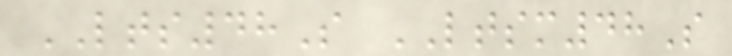LTS48S LTSM48S
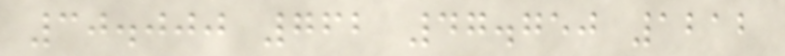30.000 762 47.750 1212
